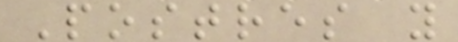Postres y
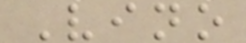Vino
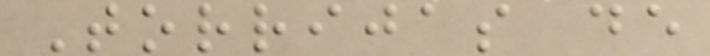Torrijas de
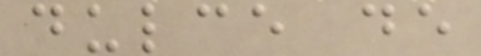dulce de
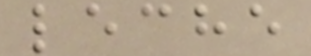leche
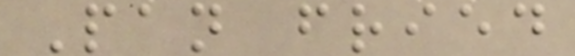Pan fried
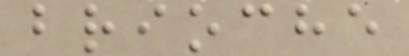brioche
